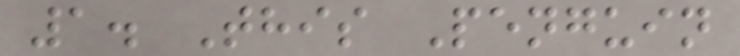1. This Penguin
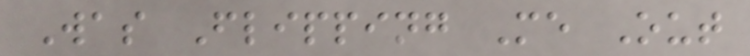Was Flipping Me Out
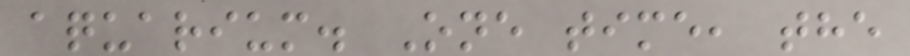aquarium. One time, the
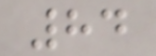84
